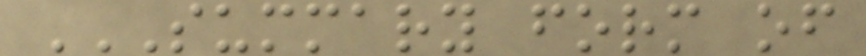SUMMARY FORM OF
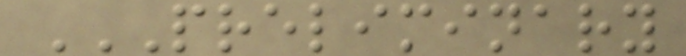PRELIMINARY
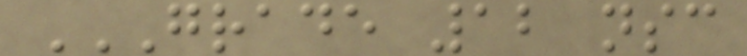GRADE 12 NSC
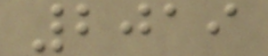2019
